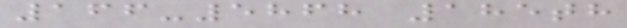166-5868 185th
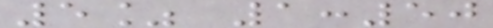5% 1:50
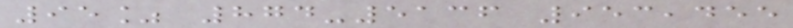95% 874-5136 953,455
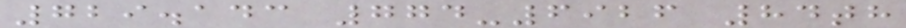729.143 774-6926 84th
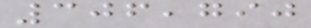306,790
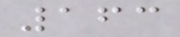163
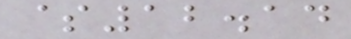$12.14
